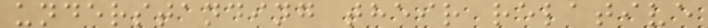understanding their relative
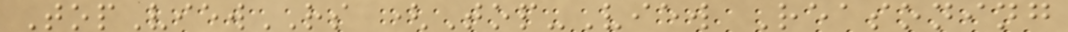TopViewRS (Top-View Reasoning
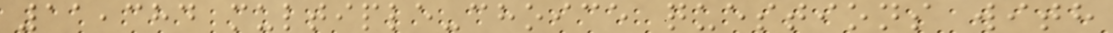11,384 multiple-choice questions with
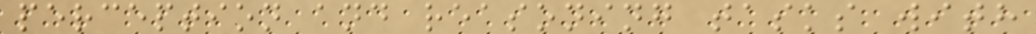perception and reasoning tasks with
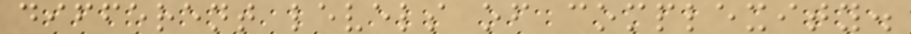different levels of complexity.
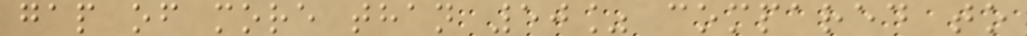gap of more than 50% compared to
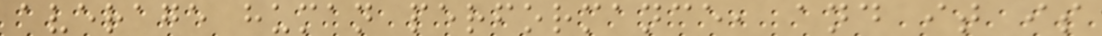average human performance, and it is
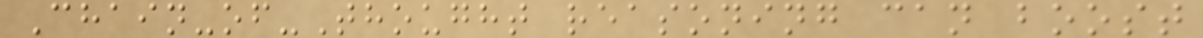Chain-of-Thought reasoning can boost
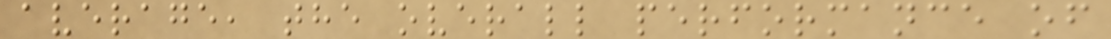average, the overall performance of
